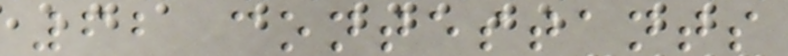62 contestants
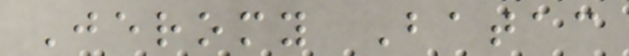Jeromy Batac
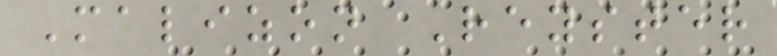Malizon Reyster
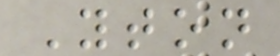Yton
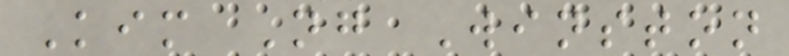Kim Ng Winston
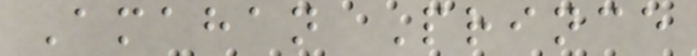Amahan Prince
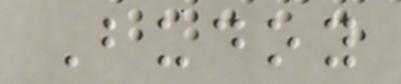Budoy
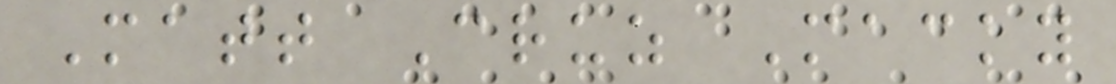Matt Cruz Macky
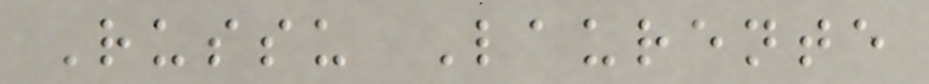Russu Laurente
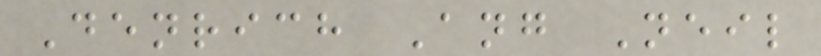Denrich Ang Neil
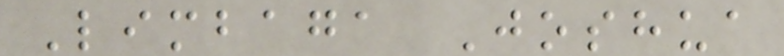Limbaga Joshua
